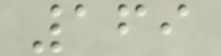169
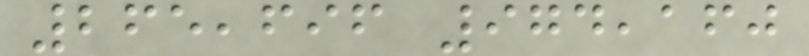265,696 974,160
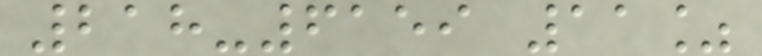218-6159 11%
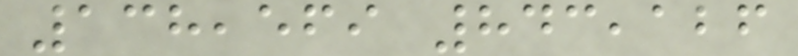138,569 843,126
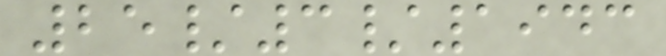25/3/1943
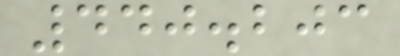440.203
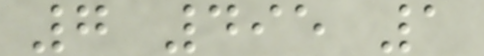7 495 1
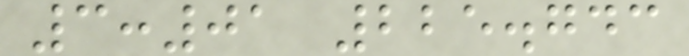3:01 225.743
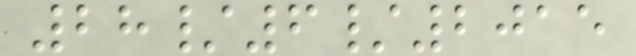28/6/2015
